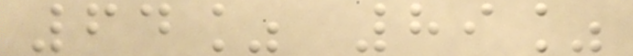64% 89%
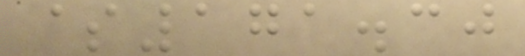$171.30
